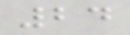24
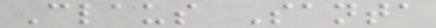Claus Santa
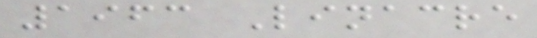1963 Linacre
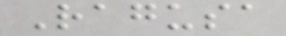Ragusa
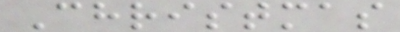Christmas
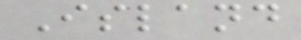Island
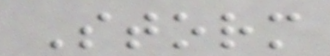Storm
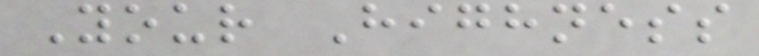Your Highness
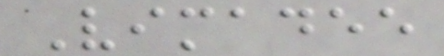Vimadee
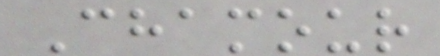Chamour
